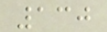130
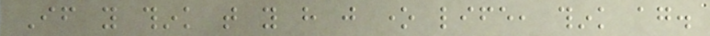If you think that you have just one life, think again.
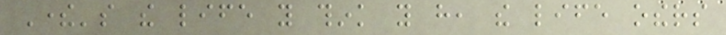There's the life you think you have, the life others
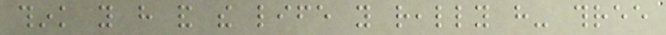think you have and the life you really have- three
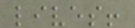lives!
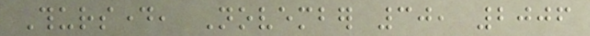Thursday, November 30, 2006
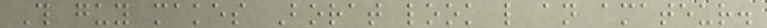This guy makes Borat look like an amateur.
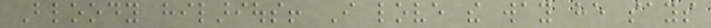Bloody hilarious! I love the way he says
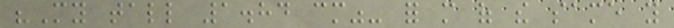"My tall 1.84 cm"- for more of the same you
